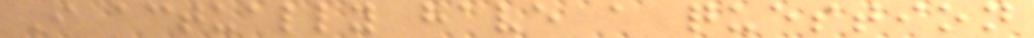I actually have a question
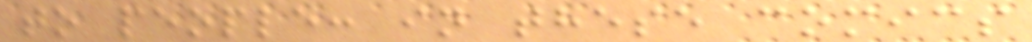to people: in these comics
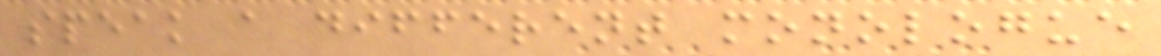speak a different monologue
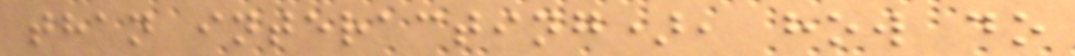than interacting), how do
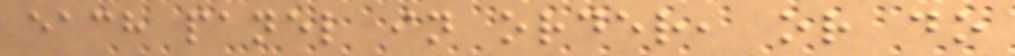each panel in order, or do
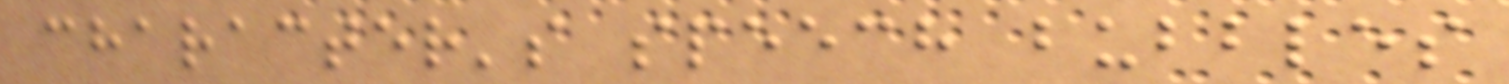character's speech bubbles
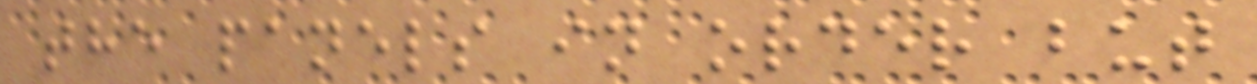the panels in order but
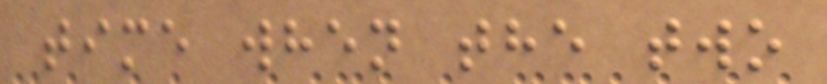time when the two
